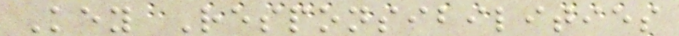Key Responsibilities
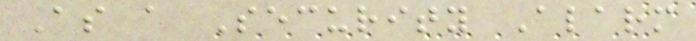As a Security Alarm
